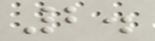2.
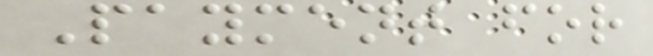Payment for
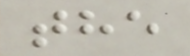the
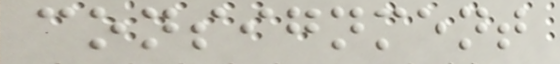consignment
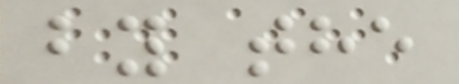by the
